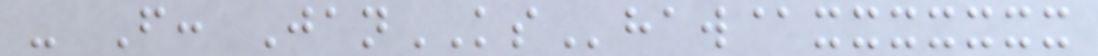- From: JanKShaw@xxxxxxx
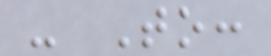- To:
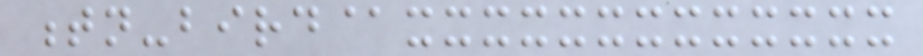tn-bird@xxxxxxxxxxxxx
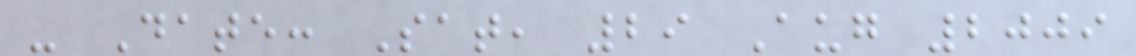- Date: Sat, 29 Aug 2009
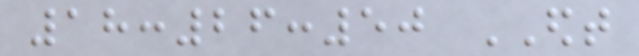18:26:50 EDT
